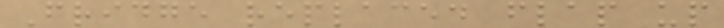Fridge replaced flap up
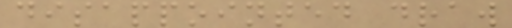disappointed draw
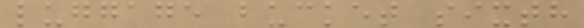luggage bucket sixth
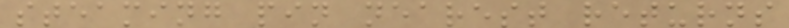steaming pin nearest returns
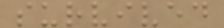survived
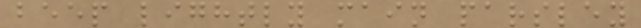beep lightly main parsley
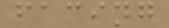facing
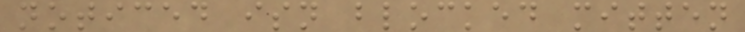noticed isn blocked mitten
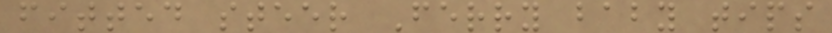fitted steer Ferry baby tips
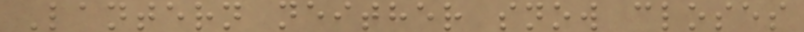Lantern neither snow closes
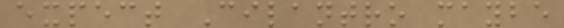expect Cilantro maybe
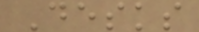Desks
